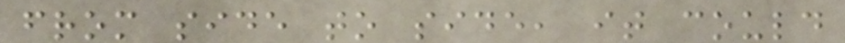from side to side, it could
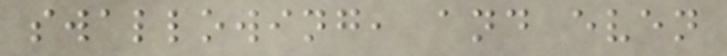swallowing, and even
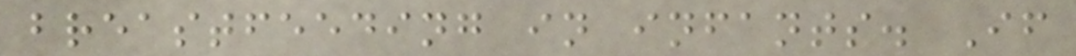breastfeeding in infants. If
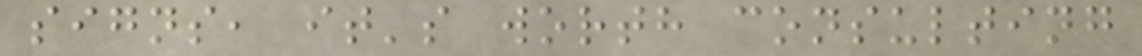signs, it's worth consulting
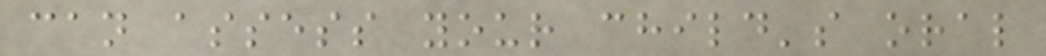can assess your child's oral
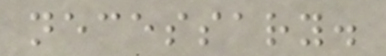necessary.
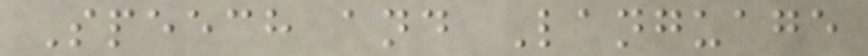Speech and Language
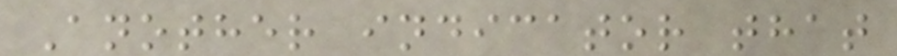Another indicator that
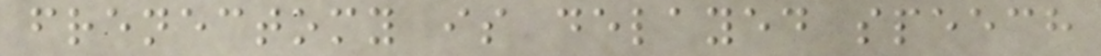frenectomy is delayed speech
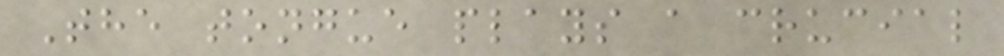The tongue plays a crucial
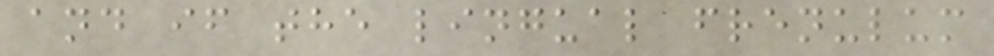and if the lingual frenulum
